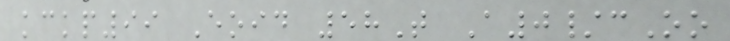kckp99 Eoid 58T A0/cOo
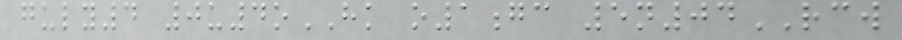guly4 0u4oHK o1gc 5n04RCW
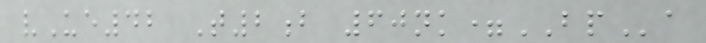vUe42 T2b 60nk=BPa
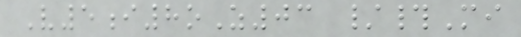V5i8oZ03 /#Mi
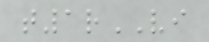t1rVI
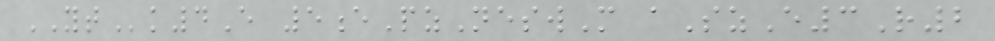YTk4E 5ePzNeswM aSzE3R2
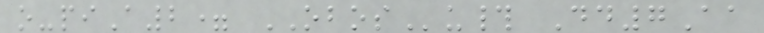o-piA2= OBOSu# Dd7Aa
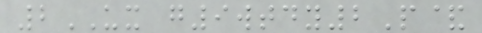2UX g9wtdy2P&
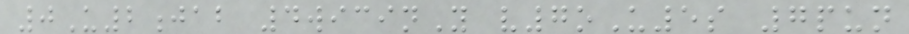0U2jab 4wicinY v7oU5s 7pun
